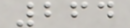264
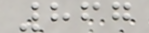867
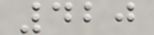420
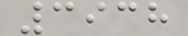3938
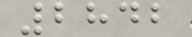2842
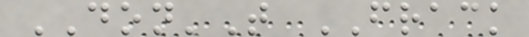DON'T FRACK
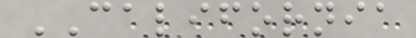CALIFORNIA
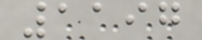1197
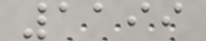1199
